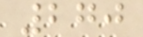270
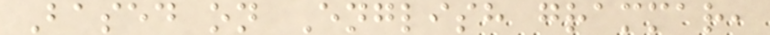Based on English grammar,
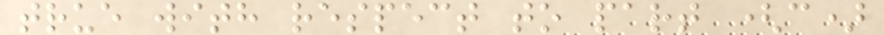true with respect to part (c)
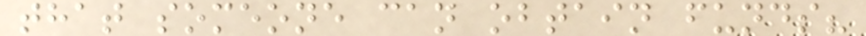that someone can obtain funds?
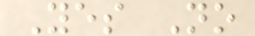Yes No
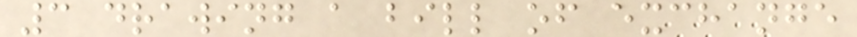3 drawing a bill of exchange
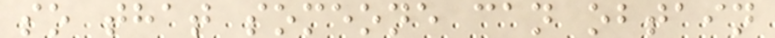so that someone can obtain
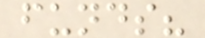funds?
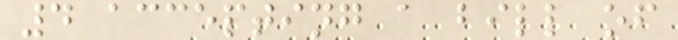4 accepting a bill of
